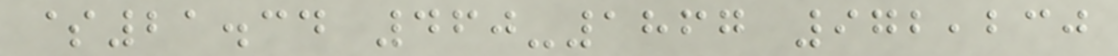$21.34 460-1867 972,230
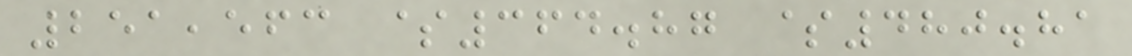251,563 $364.87 $480.81
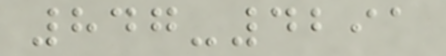847-4291
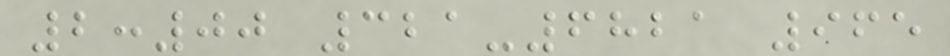2:00 321-6821 965
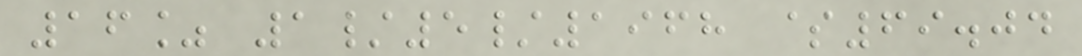16% 1/5/1968 $69.04
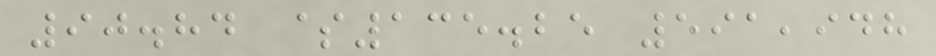90.84 $135.25 591,948
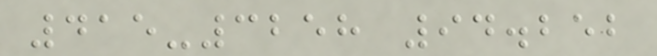415-3258 94.252
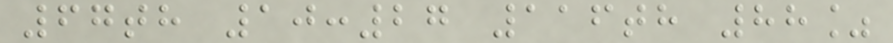67th 10:27 116th 88%
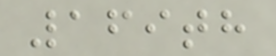169th
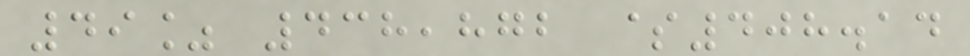49% 438,872 $408.14
